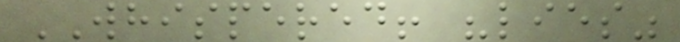WHISPERED! "lies"
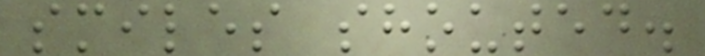smiles shouted.
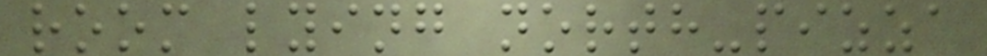room lying north-pizza
